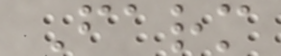Farm
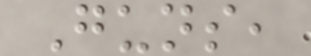Guns,
